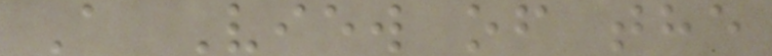A View of the
